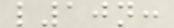l10n:
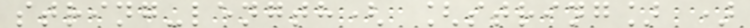string-length( [string] )
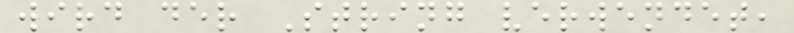wird der String verwendet,
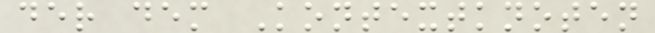der dem Kontextknoten
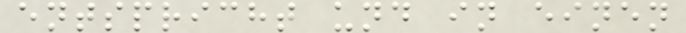entspricht und in einen
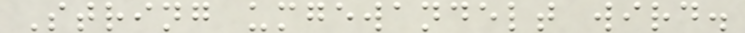String umgewandelt wird.
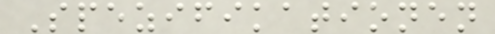Spezifikationen
